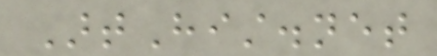ArtHist.net
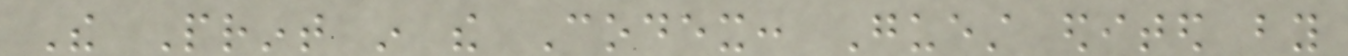The Print in the Codex: Guest edited by
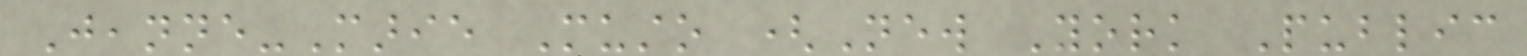Jeanne-Marie Musto (New York Public
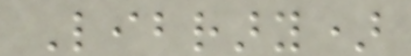Library)
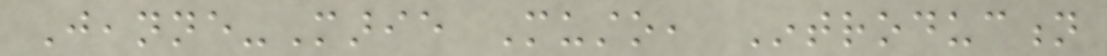Jeanne-Marie Musto, Introduction
